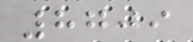8709
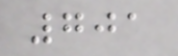701
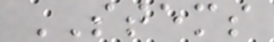STEMS
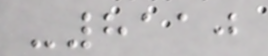-8110
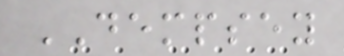DEMPSEY
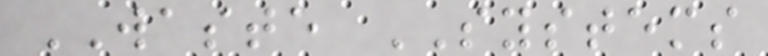WASTE SYSTEMS
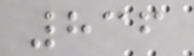836
